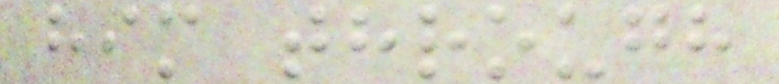him through
